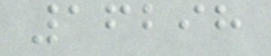16298
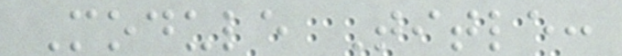Module Title:
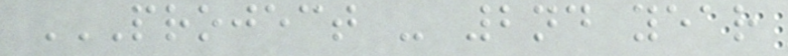PROJECT - 2ND YEAR
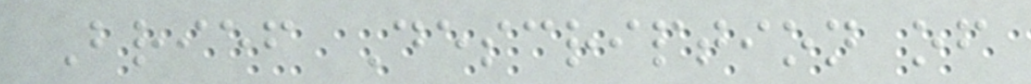Brief Description of
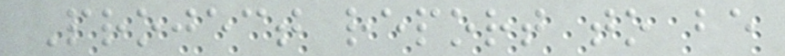Project report to be
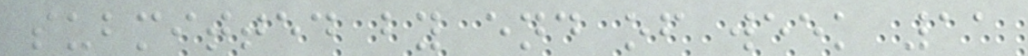submitted by end of week 11
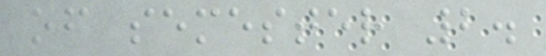of semester 2.
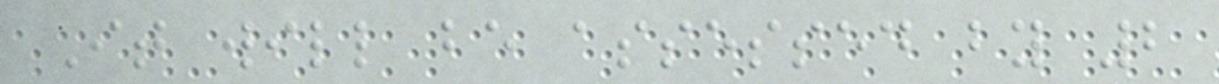It will be assessed by 2
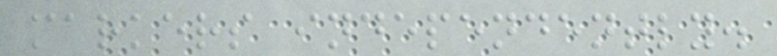markers independently.
